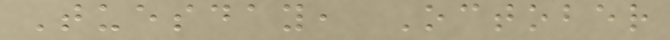Tuesday, October
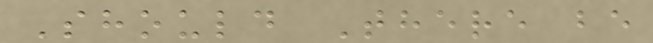Should There be
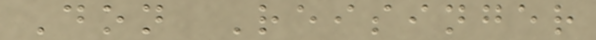Don Reisinger
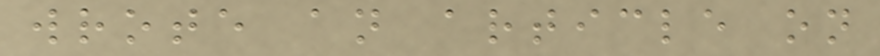wrote an article on
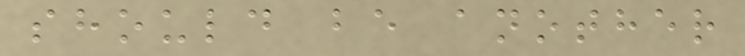should be another
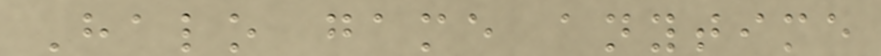Halo game anytime
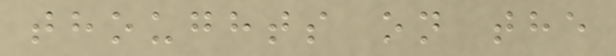thoughts on the
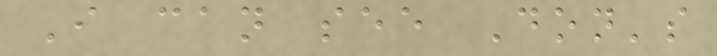I can see Don's
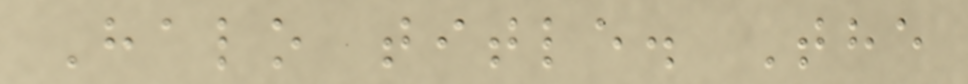Halo title. The
